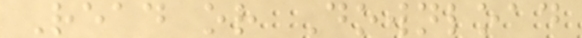Read or Download
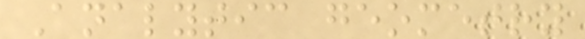Analytic geometry
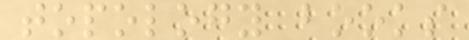topology books
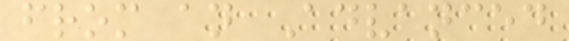from an Advanced
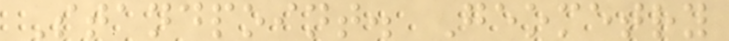Standpoint. Geometry
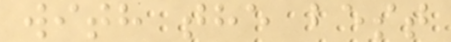with the best
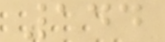144
